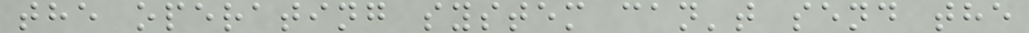the operating system can't send the
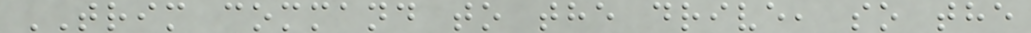TRIM command to the drive, so the
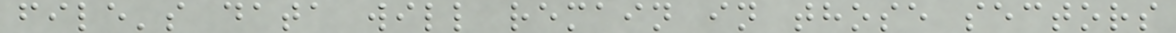file's data will remain in those sectors
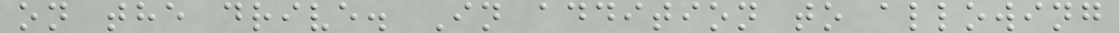on the drive. In addition to allowing
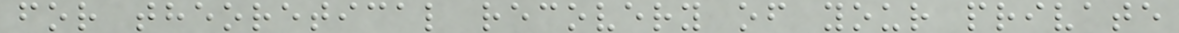for theoretical recovery of your private
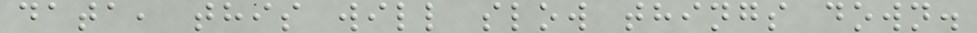data, this will slow things down.
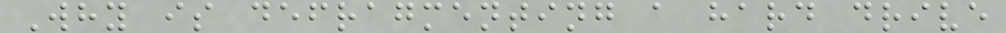Why is defragmenting a hard drive
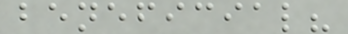beneficial?
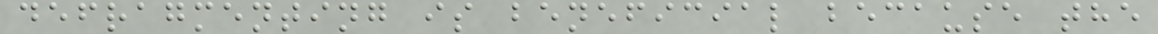defragmenting is beneficial because the
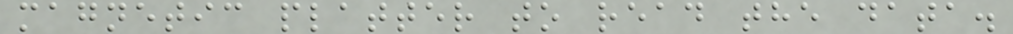magnetic platter to read the data.
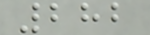282
